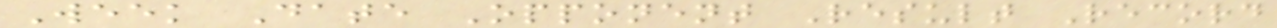Week Date Opponent Result Record
